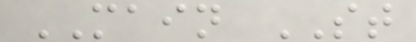MAIN ST
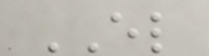EL
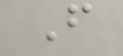F
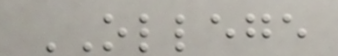OLLEGE
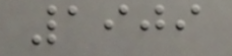1909
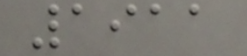1911
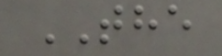THE
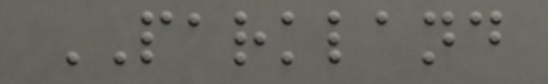PARKLAND
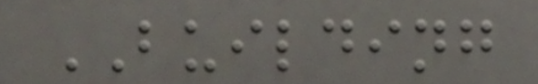BUILDING
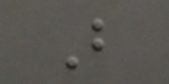B
